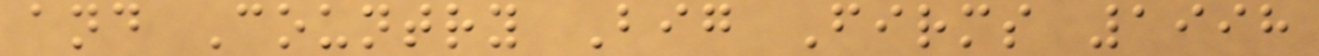and Country Big Firms 1998
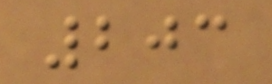203
